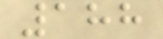188
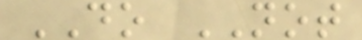DO NOT
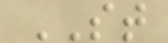ST
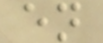en
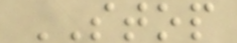STOP
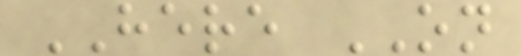HERE ON
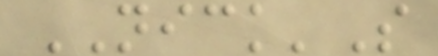NICK'S
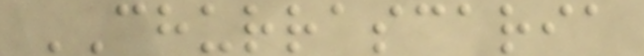CHURRASCARIA
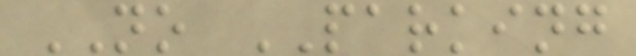NO PARKING
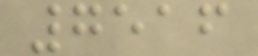7516
